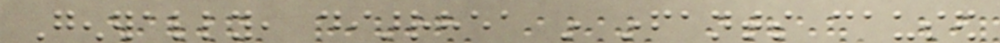Generally, diarrhea in infants caused
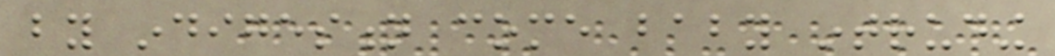by indigestion come baby intruding
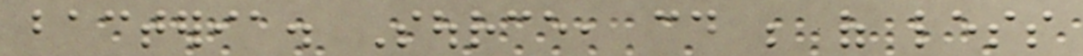bacteria. Source, could be of less
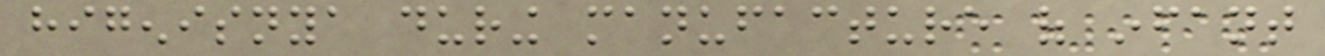higenisnya during manufacture of infant
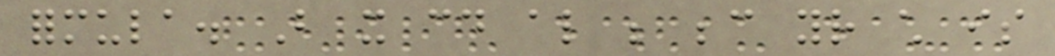formula. But it could also be because your child is
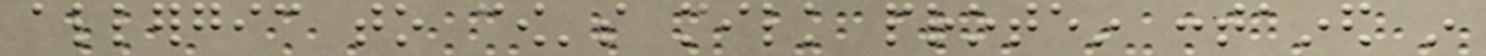allergic to cow's milk protein contained in
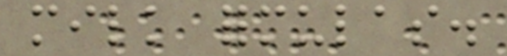milk formulas.
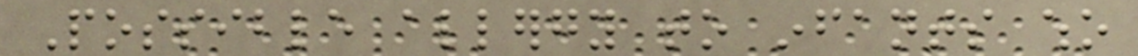Possible allergy to infants who
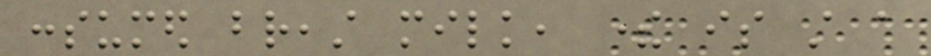consumed breast milk, there is still a
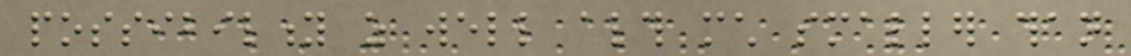possibility as well although much smaller than
